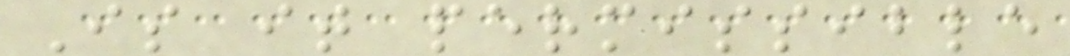Is it permissible
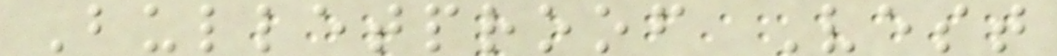Bulletproof Vest
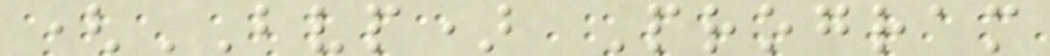(BVP) Program
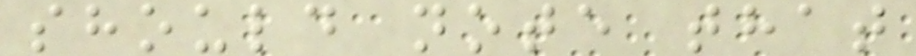should note that
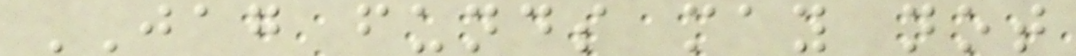JAG funds may not
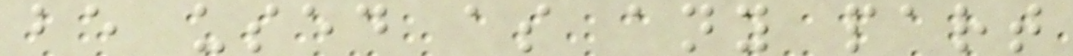be used as any part
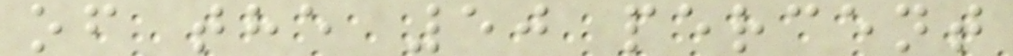of the 50 percent
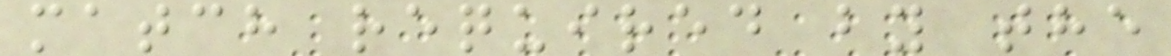match required by the
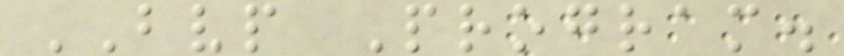BVP Program.
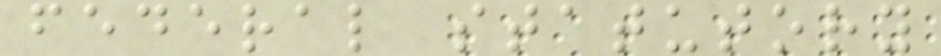federal statutory
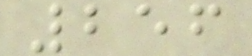256
